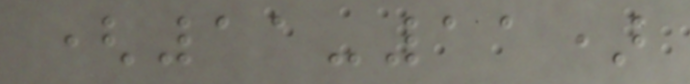(11-11)
